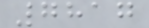7817
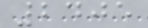2405
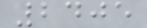2405
